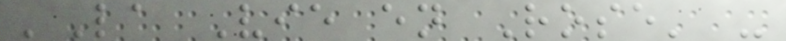'La Vie en Rose' -
